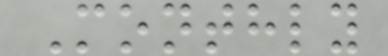Monthly
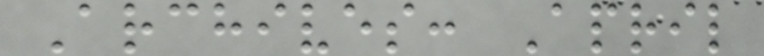Archives: April
